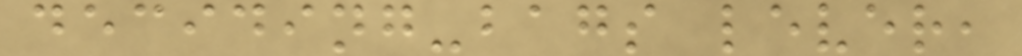deciding-bags lever,
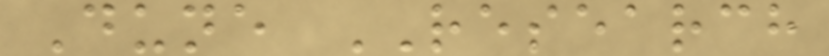Dune RESEARCH
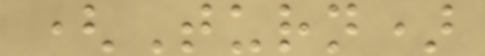(Turn)
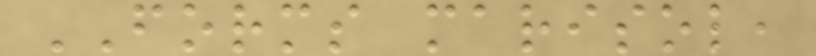FORMS marisol,
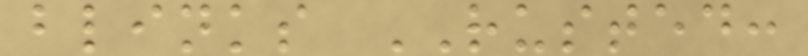blinks RUSTED:
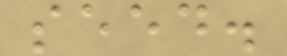seed.
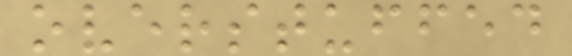overstuffed
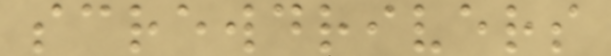screwdrivers
